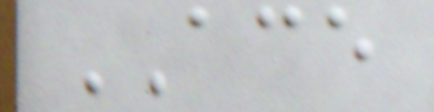ACE
